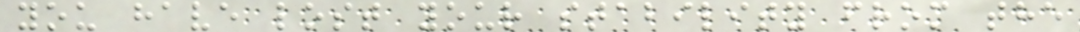you have lost your stability from the
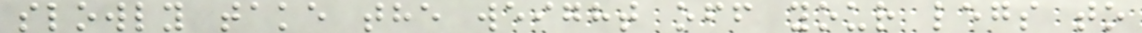slowly take the weight off your legs to
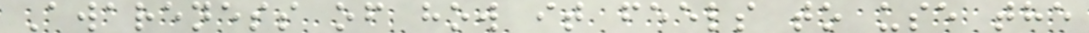Awareness of how it feels to use the
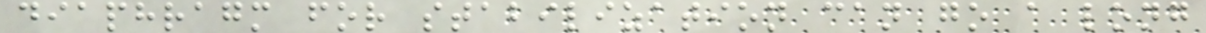diaphragm for stabilization can go a long
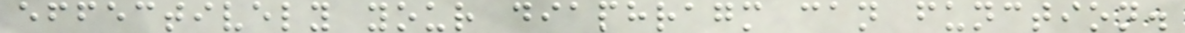effectively your diaphragm can function.
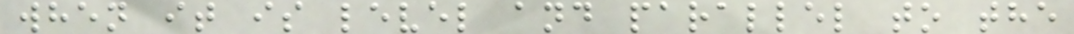when it is level and parallel to the
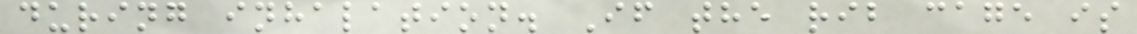during inhalation. If the rib cage is
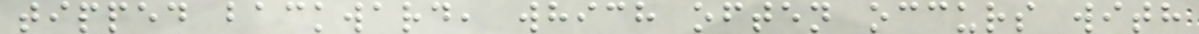tipped backward, which often occurs with
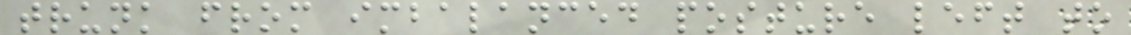trunk from imbalanced posture left to
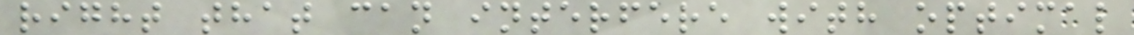right that can interfere with optimal
